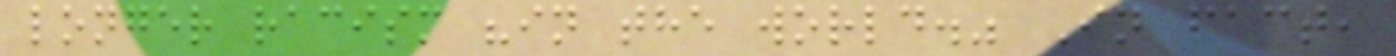longer racism "in the world." In fact,
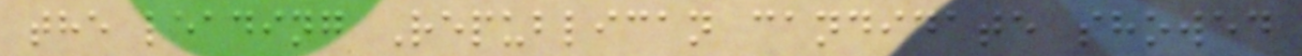the leading Republican candidate showed
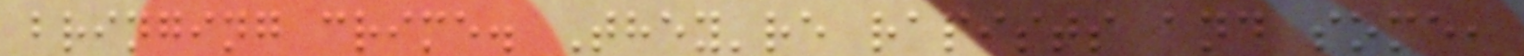bringing crime. They're rapists and some,
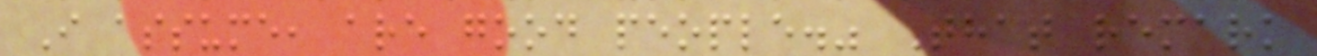I assume, are good people." That remark
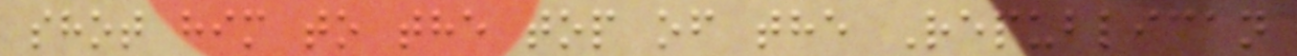shot him to the top of the Republican
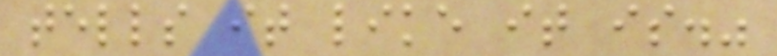tells it like it is."
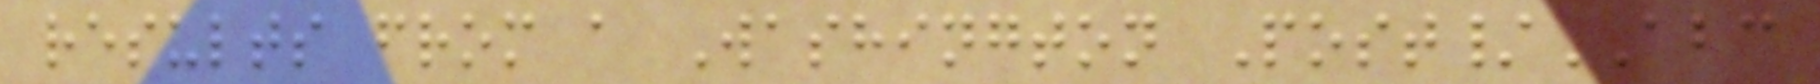results from a Washington Post/ABC
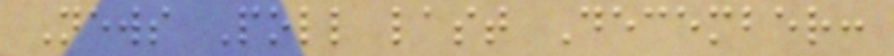News Poll last December:
